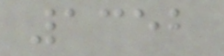1352
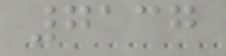7137
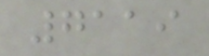7119
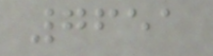7651
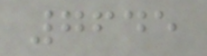7645
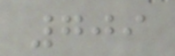709
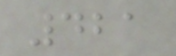421
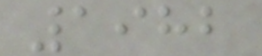1982
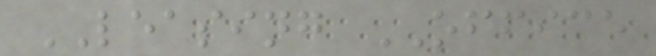LEASING OFFICE
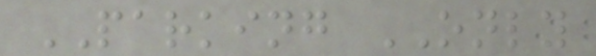PARKING ONLY
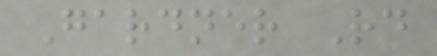Gardner Rd
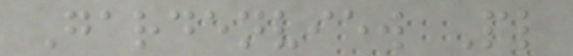Gardenview Pl
